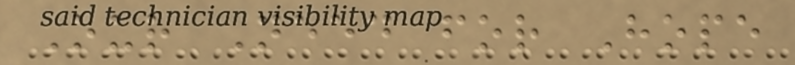Our Need for Hope
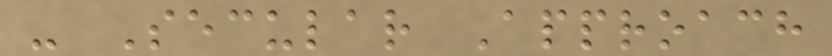- Secular Approach
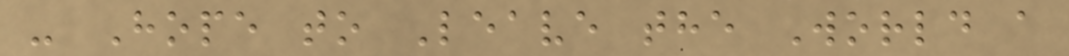- Hope to Leave the World a
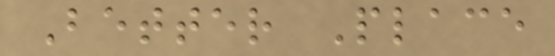Better Place
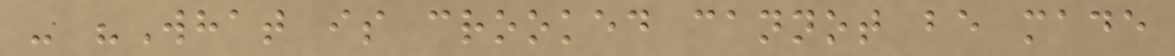- "What is crooked cannot be made
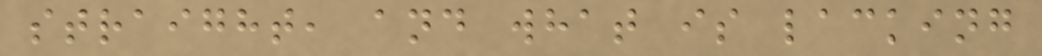straight, and what is lacking
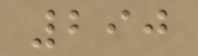290
